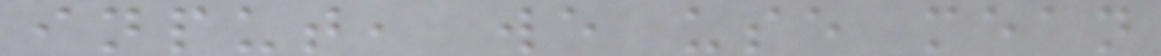input, we use mean
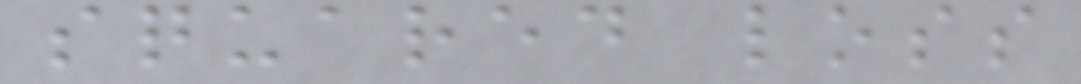squared loss
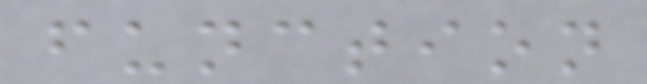function
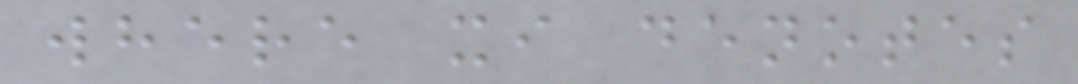where xi denotes
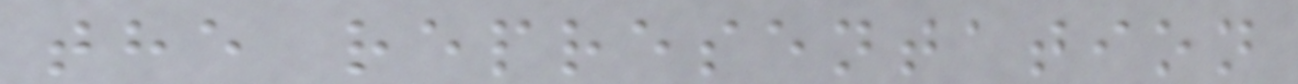the representation
